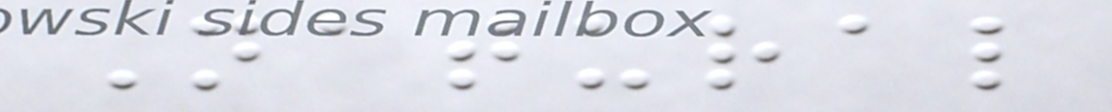Natural
